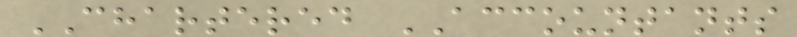CHARTERED ACCOUNTANTS
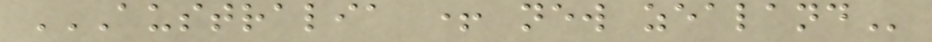AUSTRALIA + NEW ZEALAND
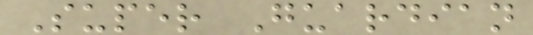Super Guardian
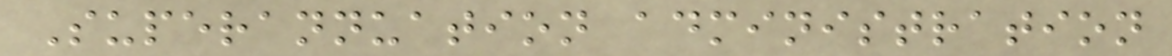Superannuation administration
